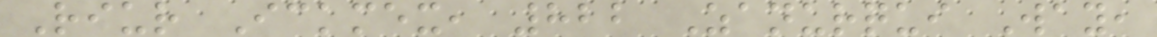Riur Ickmex, 822 Zanurqui Way,
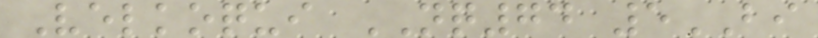Velkoqui NQ74 5BI
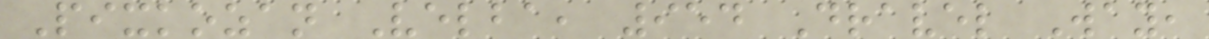Pixkozan Velba, 954 Dravel Way,
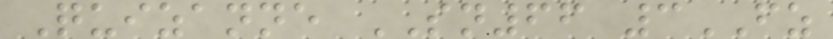Quizanne SN66 3FZ
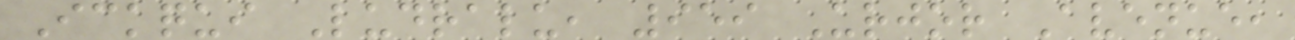Ickqui Ludralu, 959 Urjor Avenue,
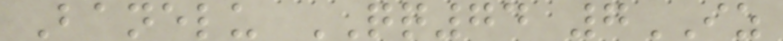Banelu QQ74 7IZ
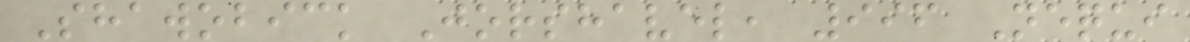Shawobick Jorshavel, 996 Nequi
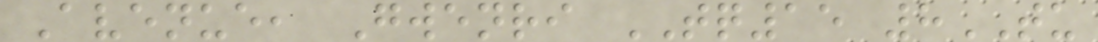Avenue, Gwenri TQ15 8TU
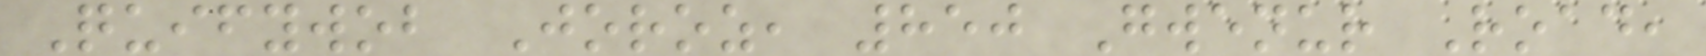Quifywob Joroz, 850 Gwenur Road,
